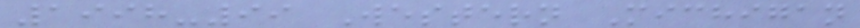1998-99 Western Michigan
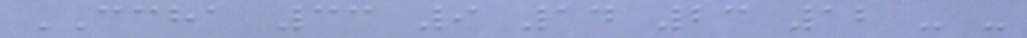CCHA 33 9 14 23 12 - -
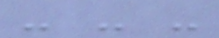- - -
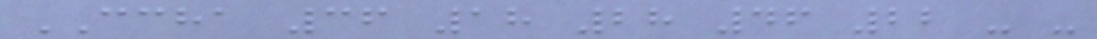CCHA 36 18 28 46 22 - -
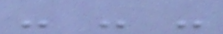- - -
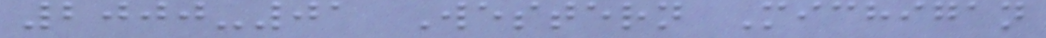2000-01 Western Michigan
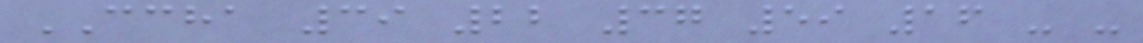CCHA 39 22 37 59 16 - -
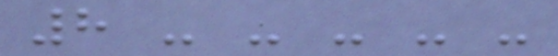8 - - - - -
